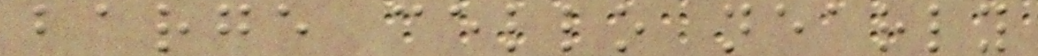barge cello nearly
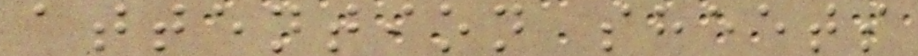attention sheets
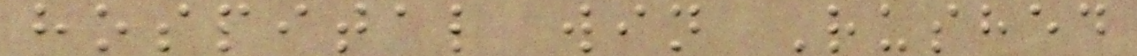hospital win Rushed
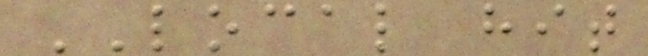LOCAL hit
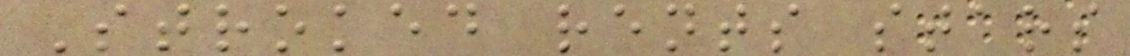Stroked rents stars
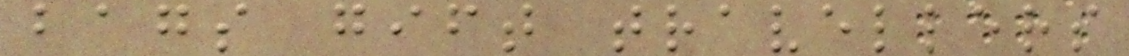bags gift travellers
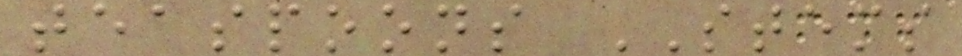teaspoons STEMS
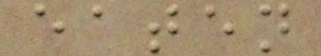eaten
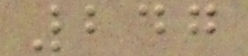247
